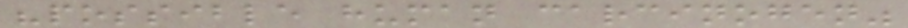"possible human carcinogen"
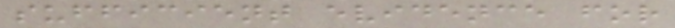sufficient evidence for
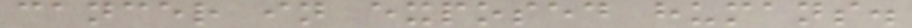cancer in exposed humans.
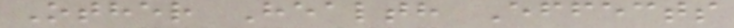Other Health Effects
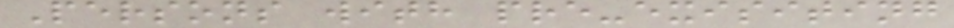Persons with pre-exisiting
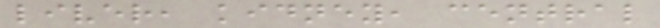liver, kidney, central
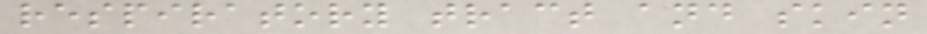respiratory tract and skin
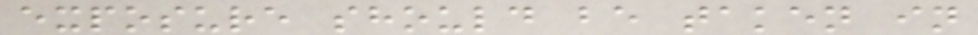exposure should be taken in
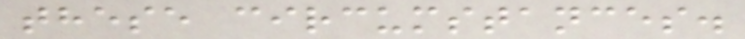these circumstances.
